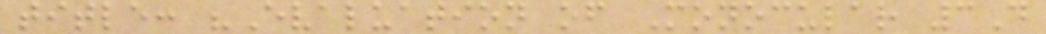title: "Evaluation of Monocular 3D
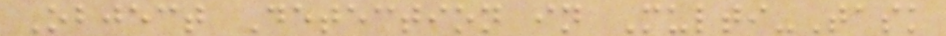Object Detection in Multi-Task
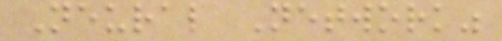Neural Network"
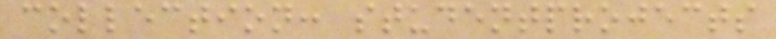collection: studentprojects
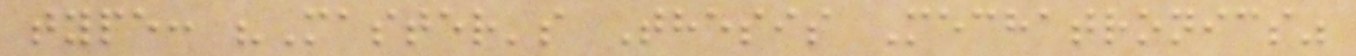type: "Master's Thesis Mechatronics"
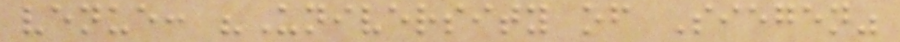venue: "University of Siegen"
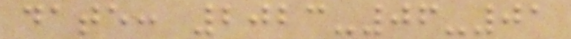date: 2023-06-01
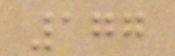177
